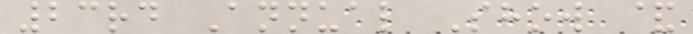23rd Annual Show &
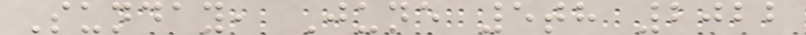Sunday, June 5th 2022
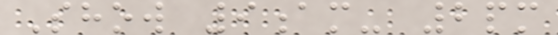Show 9am- 2pm
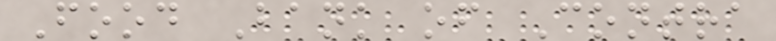Food Bank of Contra
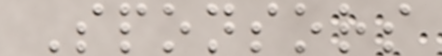Sponsors
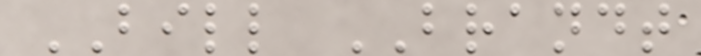BILL BRANDT
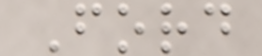Ford
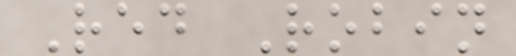Red Robin
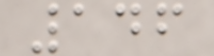146
